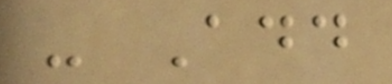- Add
